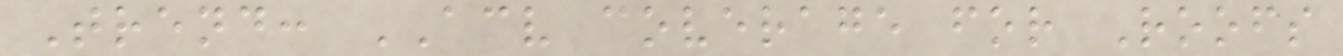Trend: ACV coverage for Roofs
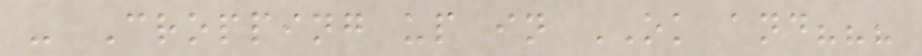- Cropping up in OK and???
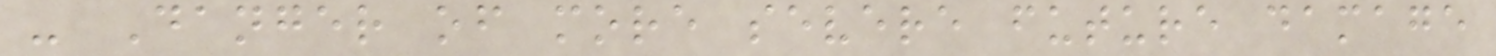- Danger of more severe future damage
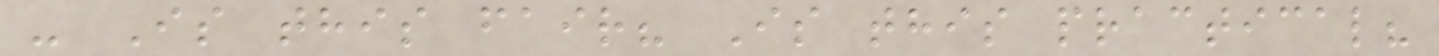- Is this fair? Is this practical?
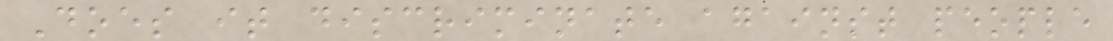Does it discriminate against people
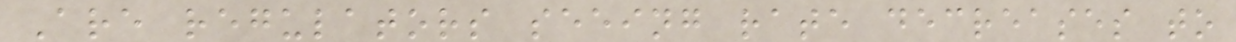Are regulators seeing rate decreases to
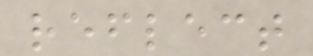reflect
